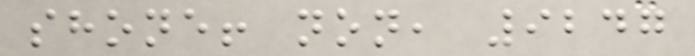shone! non, 9247
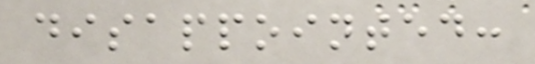disappointed:
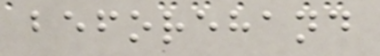beforehand
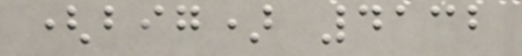(big) 4132
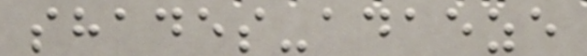shades-adaeze
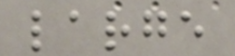large
